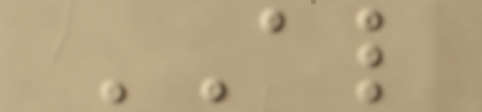AL
